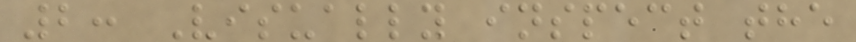2: Visually inspect the
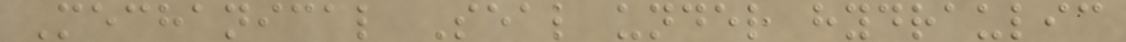Mechanical Seal under hydraulic
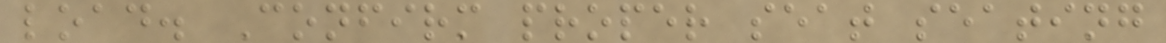load. Confirm proper seat seating
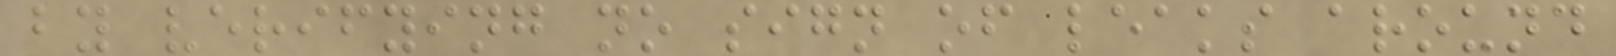by verifying no sign of leaks around
